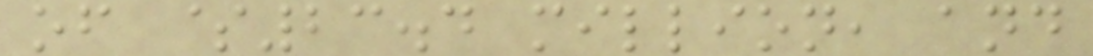of $23.4 million, and
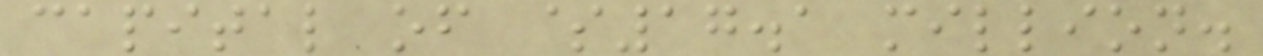capital of $17.1 million.
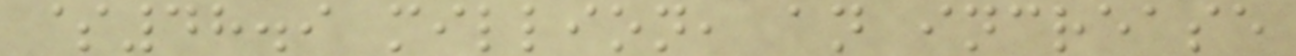$48.9 million, an increase
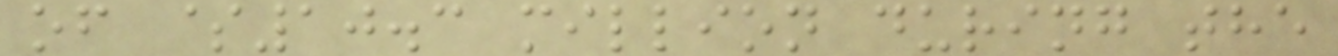of $10.3 million during the
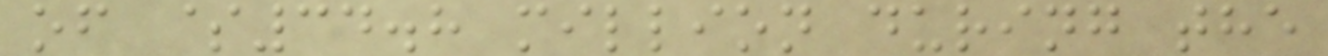of $34.8 million during the
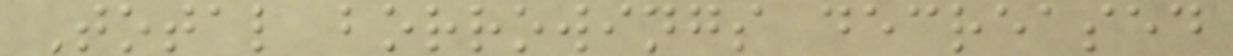Total borrowings decreased
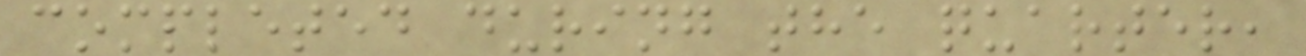completed during the quarter,
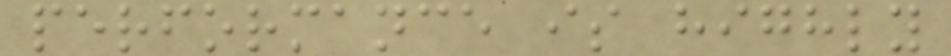performance is highly
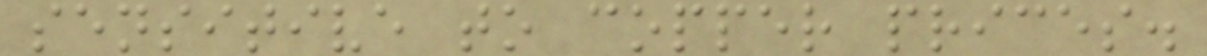sensitive to copper prices.
